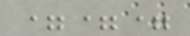===
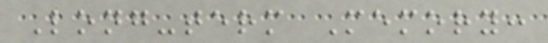Long-term Memory:
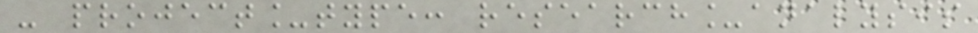- project_type: research_analysis
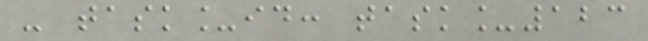- task_id: task_123
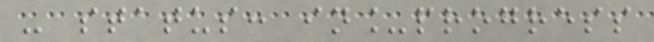- status: in_progress
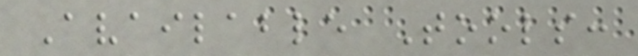Available Tools:
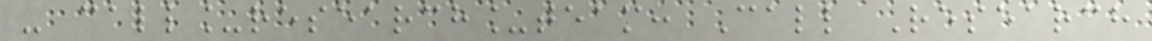- call_research_team: Call Research
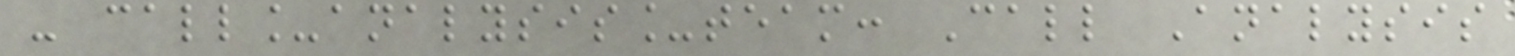- call_analysis_team: Call Analysis
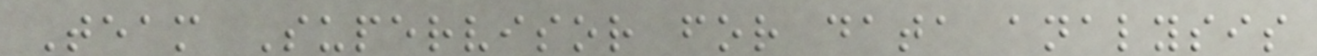Team Supervisor for data analysis
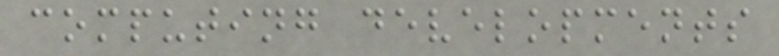computing developments
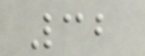32
